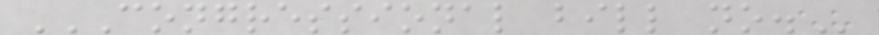CONGRESSIONAL BILL NO.
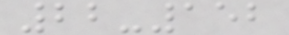22-152
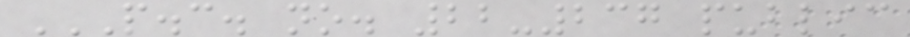P.C. NO. 22-237 PUBLIC
